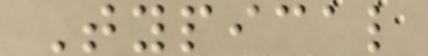Typical
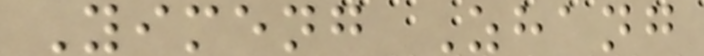Yimeng Zhang
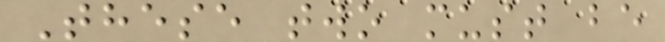These two must be
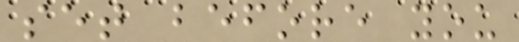set before you
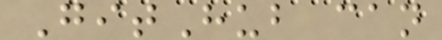GitHub can
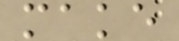make
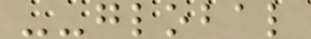--global
